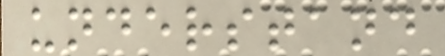understand
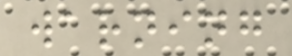warning
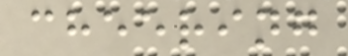cheering
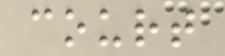court
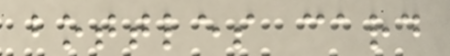bottles card
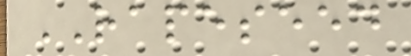RAPESEED
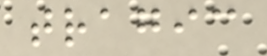tragic
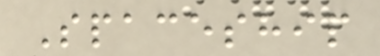Spaceship
